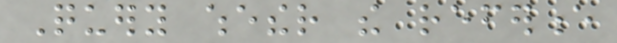Query whether the reference
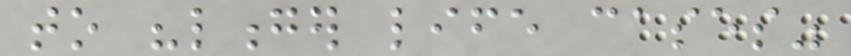to "longer life cases"
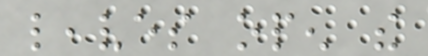leaves open the
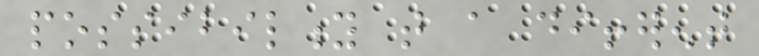possibility that a different
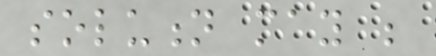solution may be
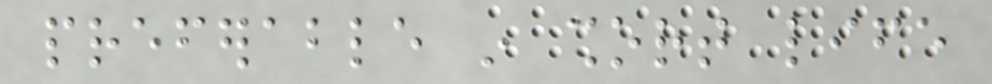preferable in short life
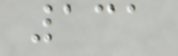131
